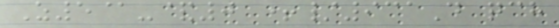Z5@-&0 +/931D qch
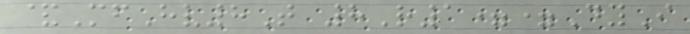&MfHv8T 8R1==DyI
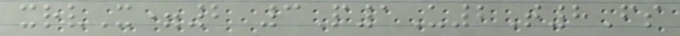xrvX=2 3P1U2T8Fs
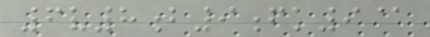6v8b9fk9@
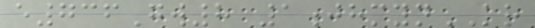e736Gw8 1jhmynKR
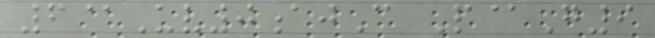6@Uv0ajC P@G9
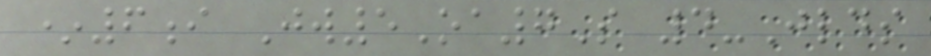*6i Jw5Oa7S 4-Jlds
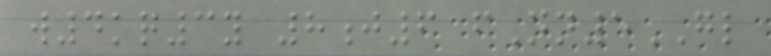w4kq3y 8j6 fNn5GL
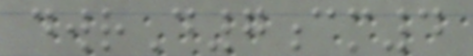dwrD7cm4
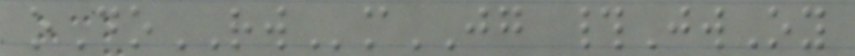oDoRWmJG #JwOy
